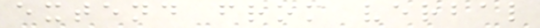extend from verbal
